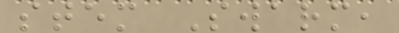stem Swarm,
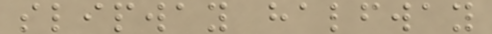slipway halfway
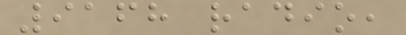9168 radio,
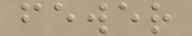fewer
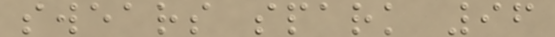swears spark 96
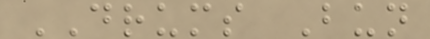DRUMS Bun
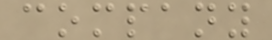company
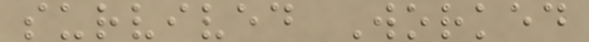survived Worked
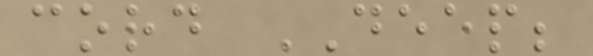cord DEEP;
